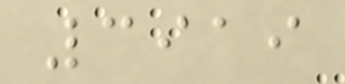3919
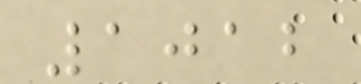1012
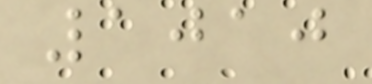1010
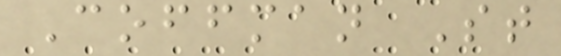Coffman St
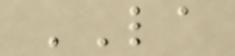LA
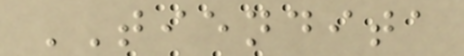TIENDITA
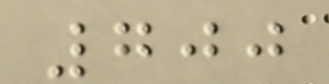700
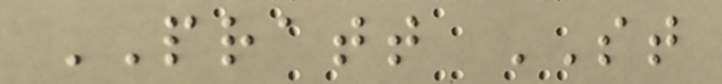PRATT ST
